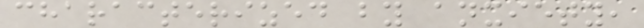characterized by anxiety,
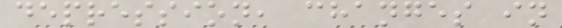depression, changes in
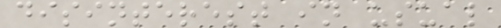disinterest in usual
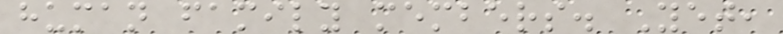human family members. Yet,
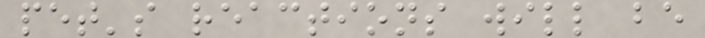pet's reactions will be
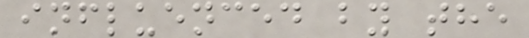influenced by the
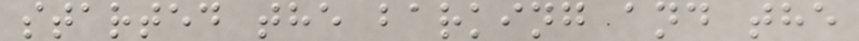started the barking and the
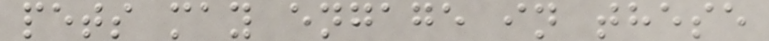pets may engage in these
